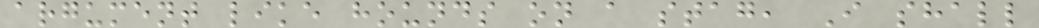argument like hounds on a stag, I shall
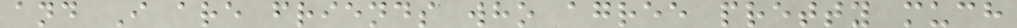and I are friends who agree pretty much
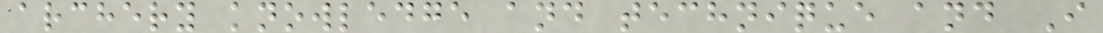archery knowledge and technique and I
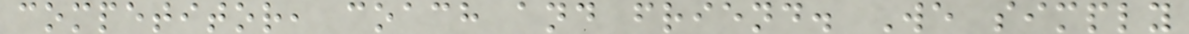competitor, coach and friend. We simply
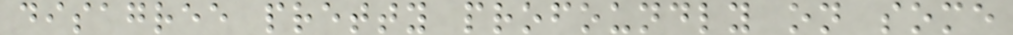disagree pretty profoundly on some
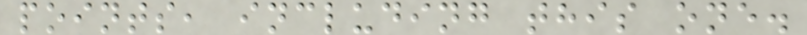points, including this one.
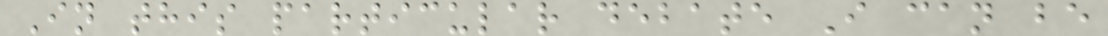In this particular debate I can be
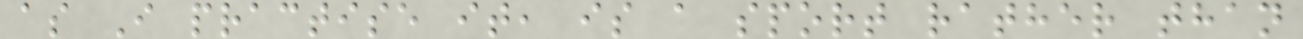as I practise it, is a sport rather than
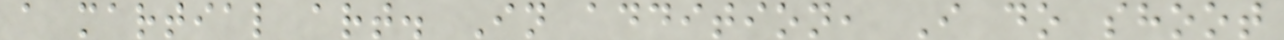a martial art. In addition, I do shoot
